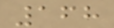168
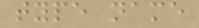type name
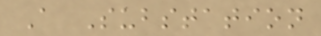A Substation
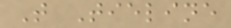T Tieline
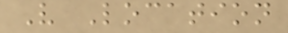V Location
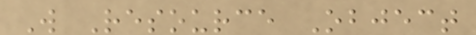W Resource Object
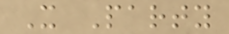X Party
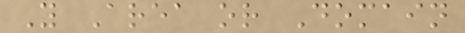Y Area or Domain
